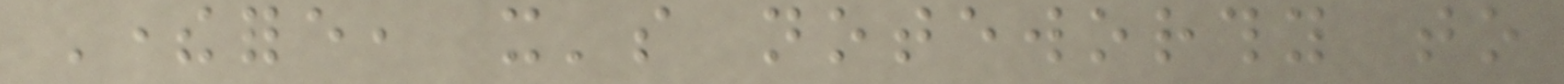Therefore, it's noteworthy to
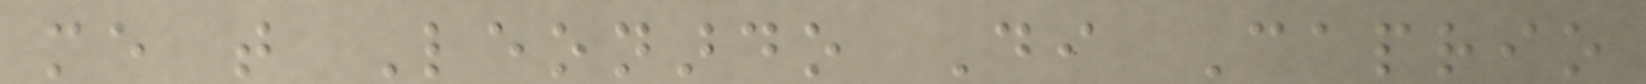me that Leonardo Di Caprio
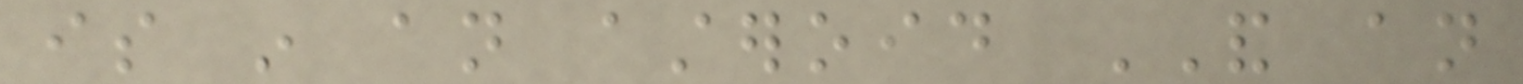is in an asteroid AND an
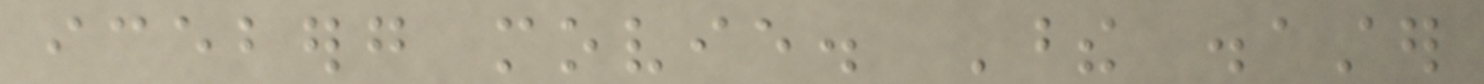iceberg movie. These disaster
